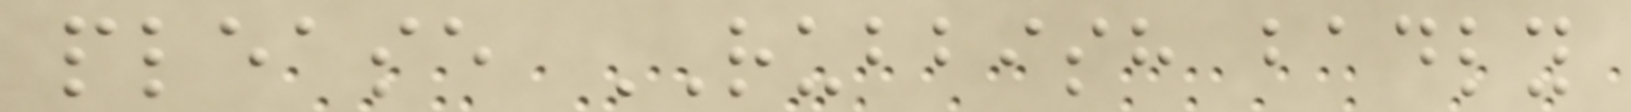please RUBBISH badly
